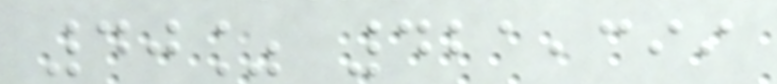40% 421,399
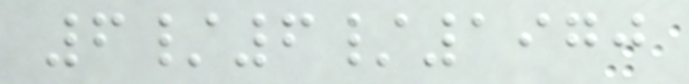6/6/1970
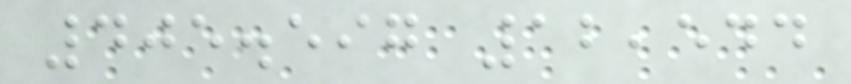405.597 12,544
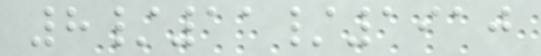8/11/1910
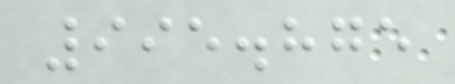995.875
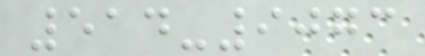514-9073
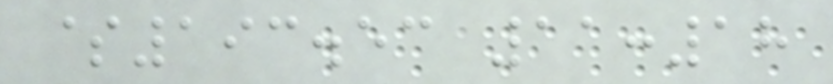$193.53 11:18
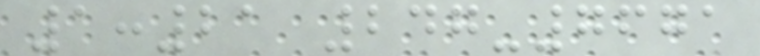1:21 247-7671
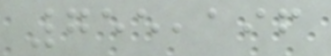755,196
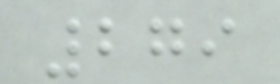279
